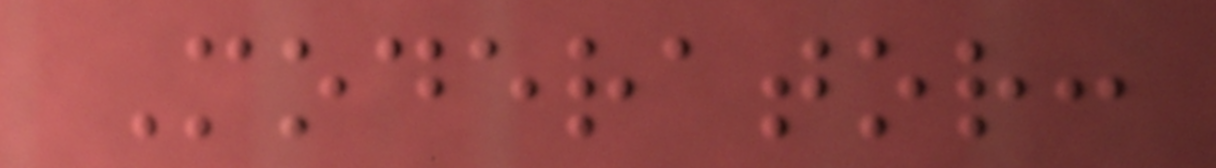Moderator:
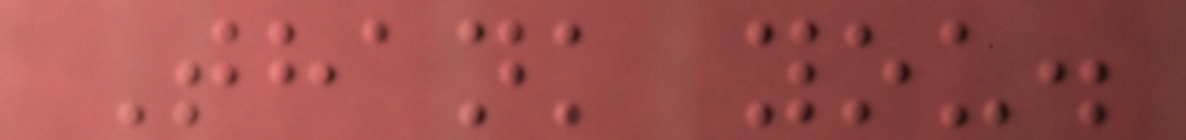Thank you.
